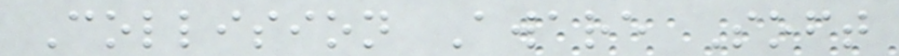Collision Aware Soft
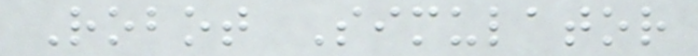Robot Simulator
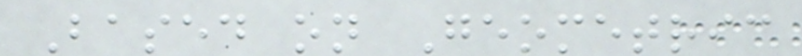Based on Geometric
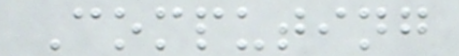Computing
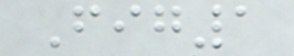Fig1
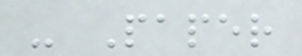- Paper
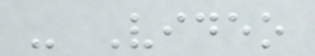- Video
